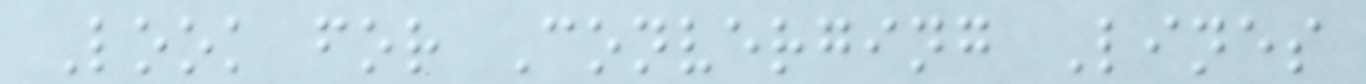Look for Converging Lines
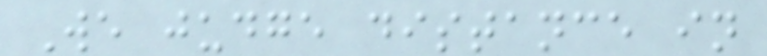We judge distance in
